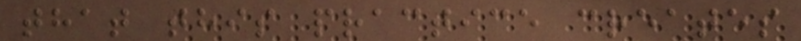that this practice creates
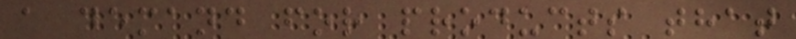a demand for products that
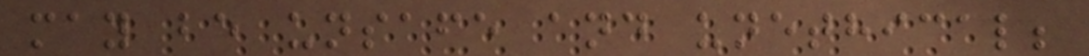may be unsafe and unethical;
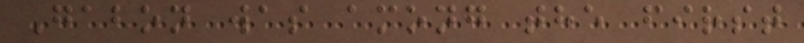Gabon was among the first
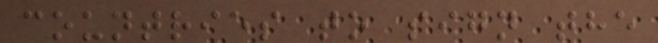countries to sign the
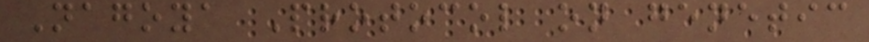Nagoya Protocol on genetic
